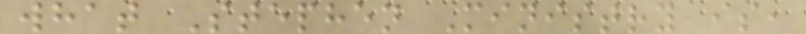what Stephen Ministry is,
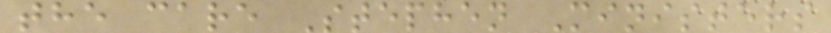the care Stephen Ministers
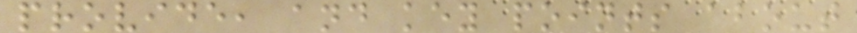provide, and key points about
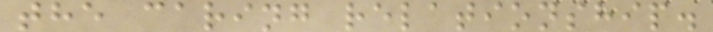the caring relationship.
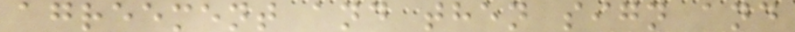agreement and then sign and
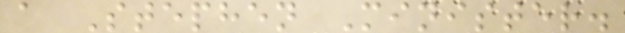a Stephen Minister.
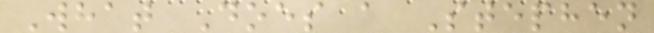What Does a Stephen
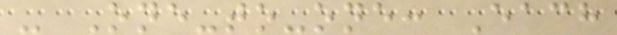- One-to-one: Each
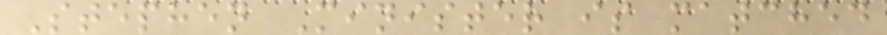Stephen Minister is matched
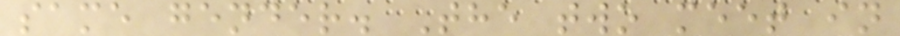same gender. The two meet in
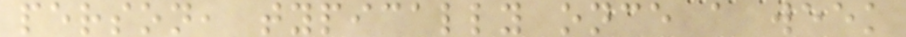person, typically once a week
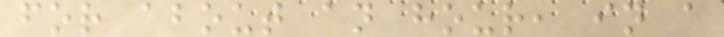for about an hour, in a
